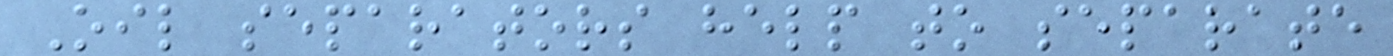Oil separators help to separate
